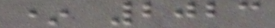* 2023
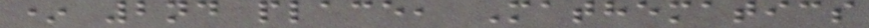* 2nd place, Mathematics
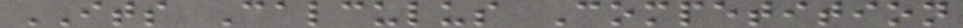ITS Calculus Competition
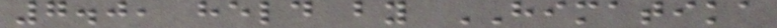7.0, held by HIMATIKA
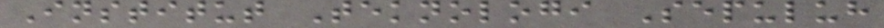Institut Teknologi Sepuluh
